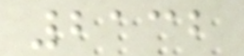2132
